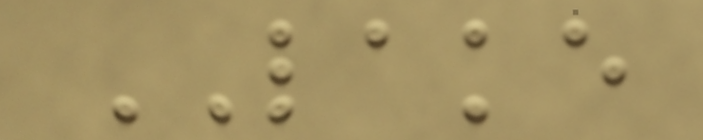LAKE
